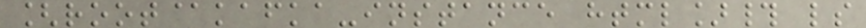[root@kafka-instance html]# ls
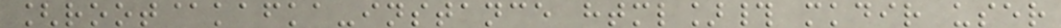[root@kafka-instance html]# mkdir user
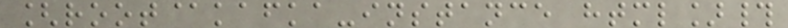[root@kafka-instance html]#
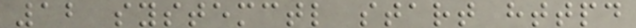12 systemctl start httpd
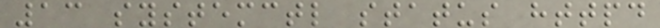13 systemctl status httpd
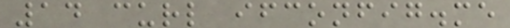14 curl ifconfig.me
